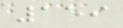159
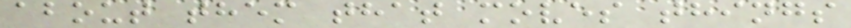about them that moves things
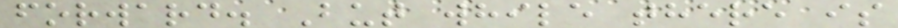forward. But while there is
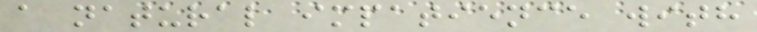a natural impatience with
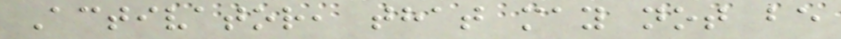Activator, that may not be
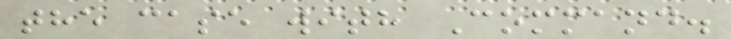the case with Command.
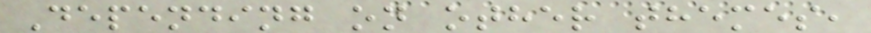Depending on other themes,
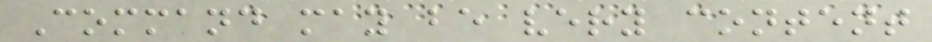Command may be very content
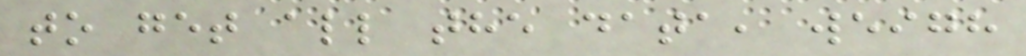to get all the data, weigh
